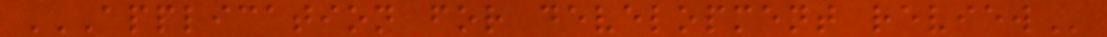APPLICATION FOR DEVELOPMENT REVIEW
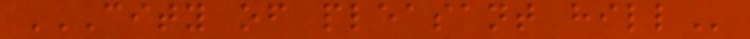CITY OF PLEASANT HILL
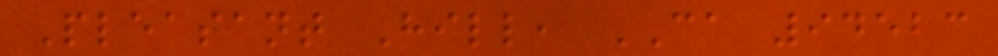Pleasant Hill, CA 94523
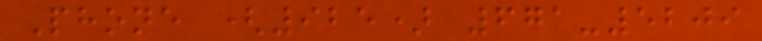Phone (925) 671-5209
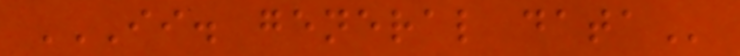II. GENERAL DATA
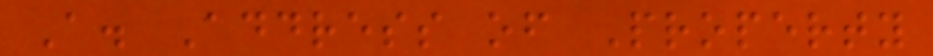A. Address of Property
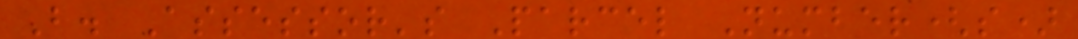B. Assessor's Parcel Number(s)
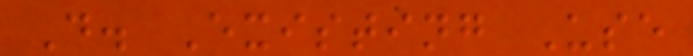D. Existing Use
